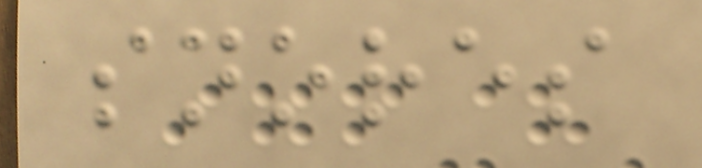snores
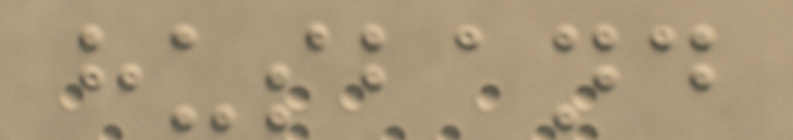husband
